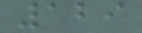129
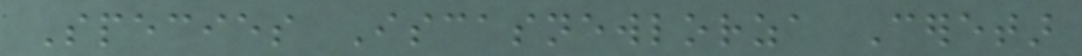Species Iscasnewlorza Ceretar
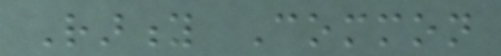Rarity Common
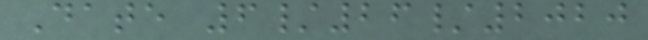Date 6/26/2020
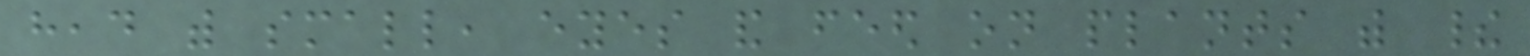head with small, eyes and feed on plants with their
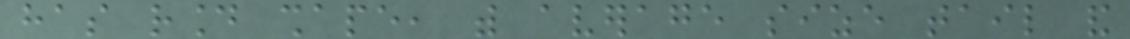has round shape, with average size tail and
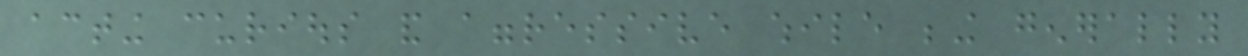acting curious and aggressive while being generally
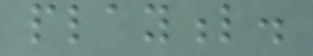playful.
